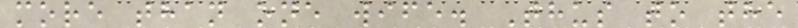more than one wife. Thus to the
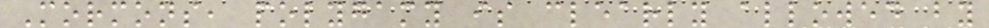Mormons, polygamy is clearly allowed by
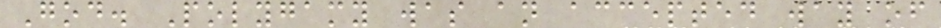God. Polygamy was an accepted way of
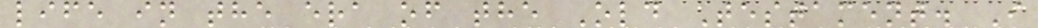life in the era of the Old Testament. I
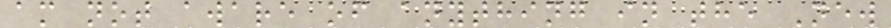am not aware of anything in the New
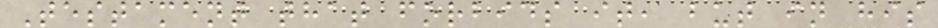Testament that forbids it, but in his
